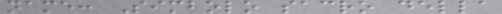name: Simbolo sacro della
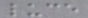luce
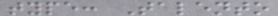type: Talento
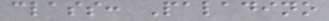class: Paladino
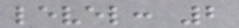level: 2
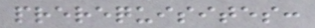prerequisites:
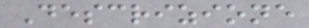Descrizione
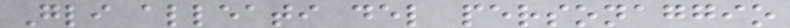Gli alleati del personaggio
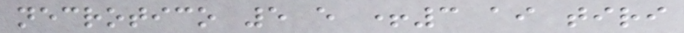necrotico 5 e +3 ai tiri
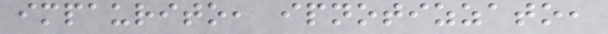impaurito, ipnotizzato,
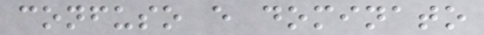confuso e dominato
